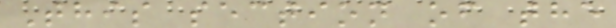This section of the
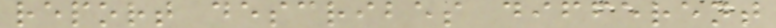report describes different
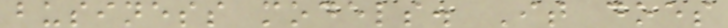business models. It does
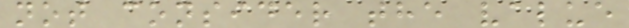not consider the value
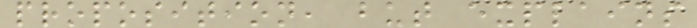proposition, but explains
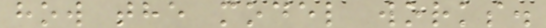how the model works.
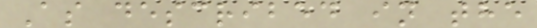As described in the
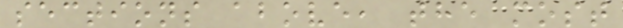sections above, the most
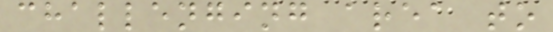challenging area to
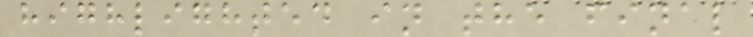highlighted in the final
